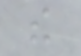the
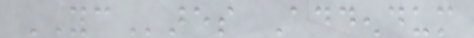YCares Addendum
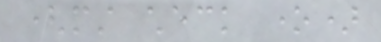(must check one)
